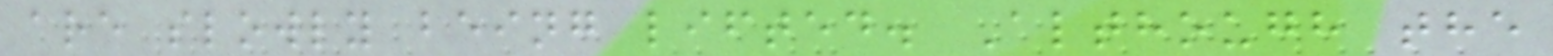are slowly being lifted. Although the
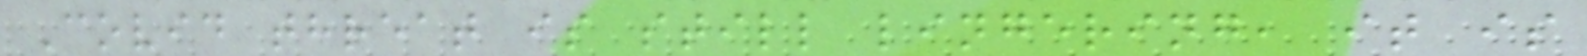Covid threat is still lingering, it is
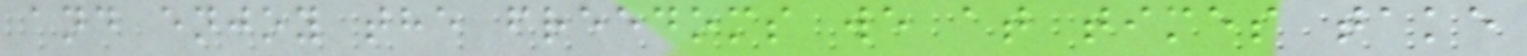and enjoy the freedoms we at times take
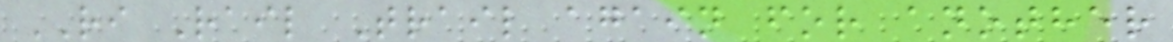RI Rail Trail again for another
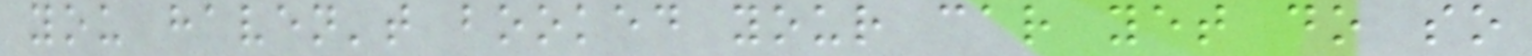you haven't booked your car yet do so
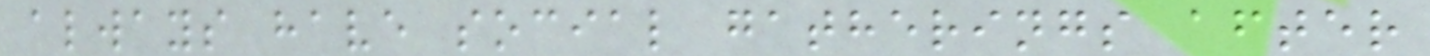always have social gatherings after
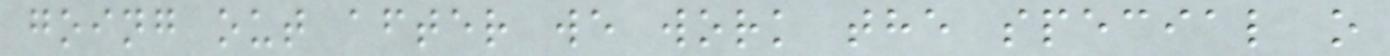going out after we work the special o
